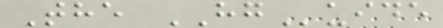The HGuide
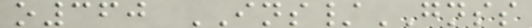o360 INS/GNSS
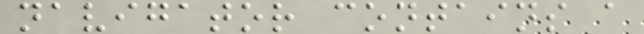navigator contains a
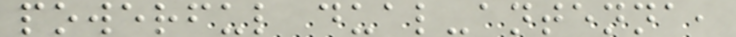powerful dual-antenna,
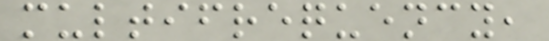multifrequency,
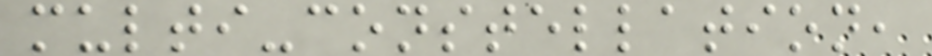multi-constellation,
